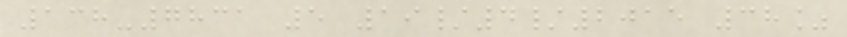138-7831 5 19/4/2015 38%
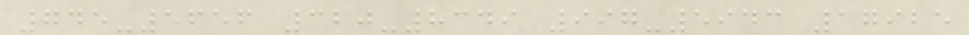745-5656 320-8349 997-5943 17925
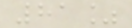81%
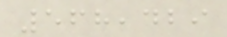568,429
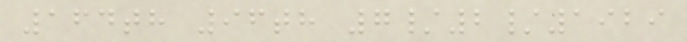164th 96th 7/2/1929
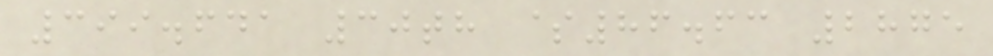399.641 30th $86.63 2875
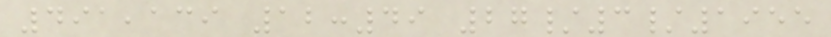491,139 12:49 27/3/1955
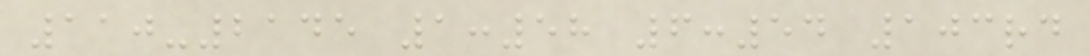110-2145 1:58 6:54 103rd
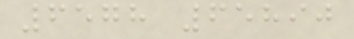6578 65890
